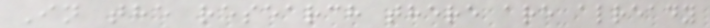In the research there are already
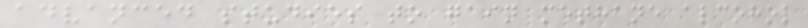advanced studies to gain methane alcohol
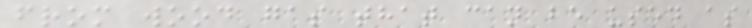from wood gas that can be used as
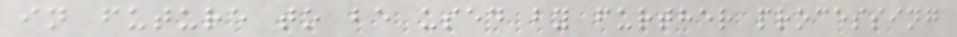in future to be used by further processing
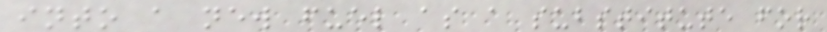into a new fuel as a substitute for
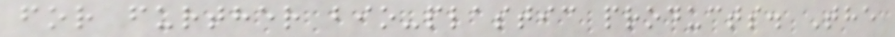for further bio-plastic products. The
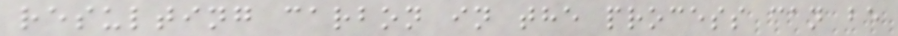resulting carbon in the process can be
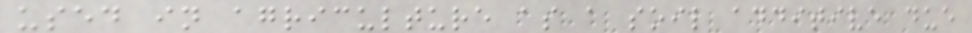used in agriculture as a soil additive due
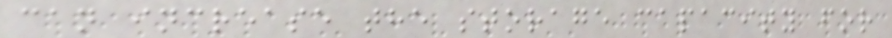can increase the storage capacity for
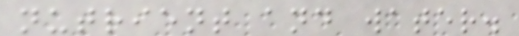nutrient and water.
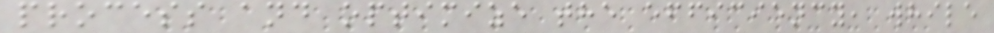process and optimize the efficiency, while
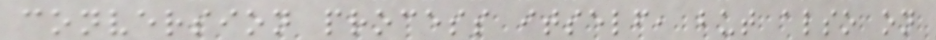conversion process itself, but also on
